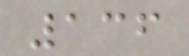136
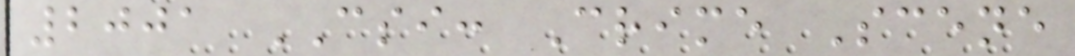2001 CSI: Crime Scene
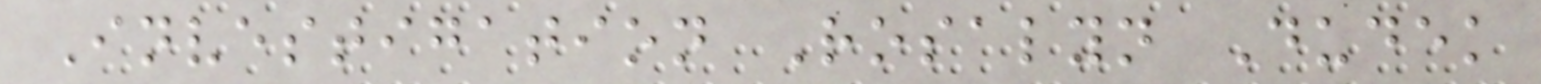Investigation Rosalyn Dudek
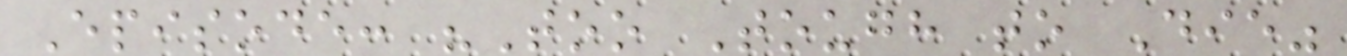Episode: "Too Tough to Die"
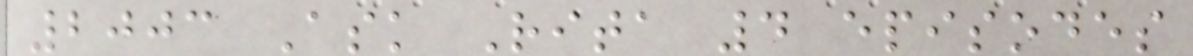2003 Ask Rita 4 episodes
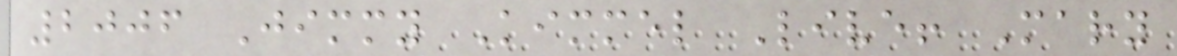2006 Jimmy Kimmel Live! Mary
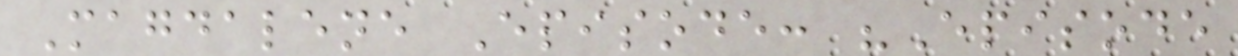Magdalene Episode: "Episode
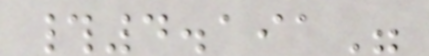#4.191"
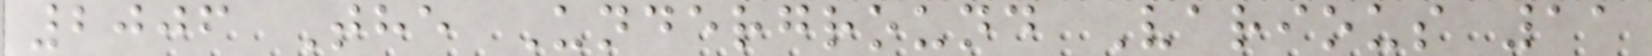2006 The Underground Various 11
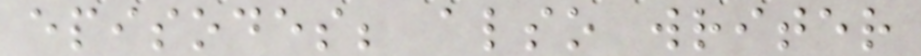episodes; also writer
